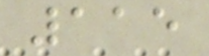115
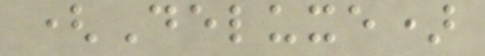(Deluxe)
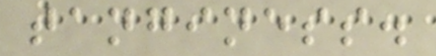tanginess.
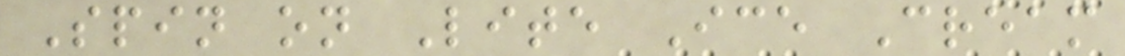Spin on Lite Ice Cream
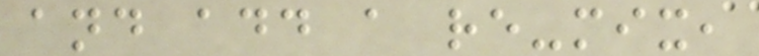and add a re-mix,
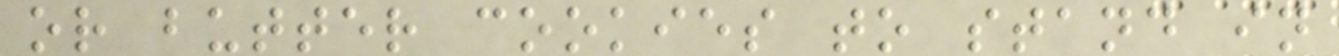or butter cookies to stand in
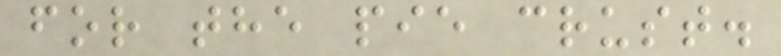for the pie crust.
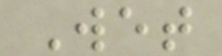Wet
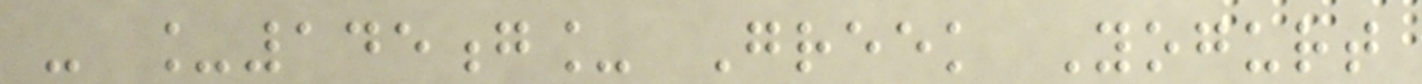- _145g_ Greek Yogurt
